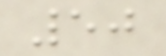50
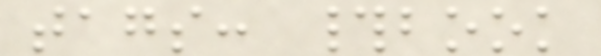tags: #book
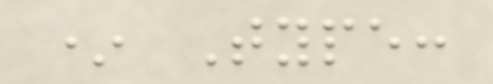* Type:
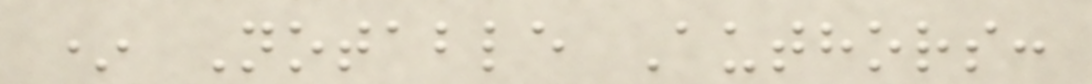* Notable Authors:
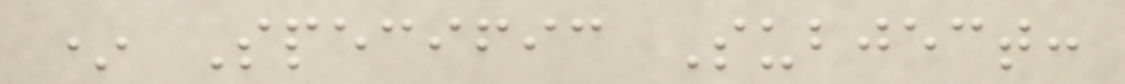* Specific Subject:
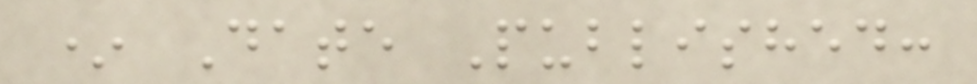* Date Published:
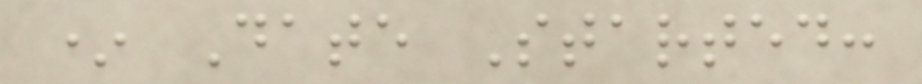* Date Started:
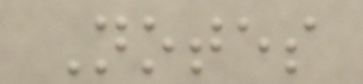Notes
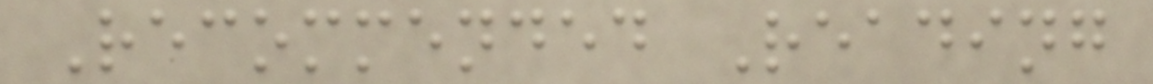Recommended Reading
